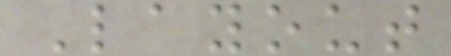Layout
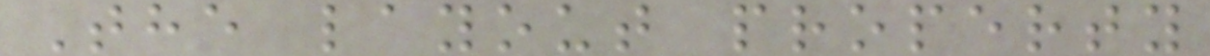The layout property
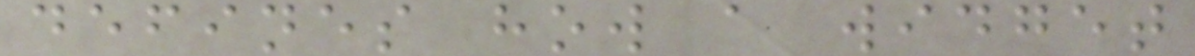defines how a widget
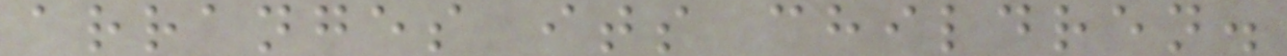arranges its children.
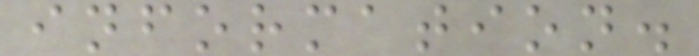information.
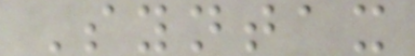Syntax
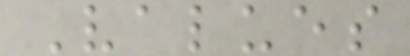Values
